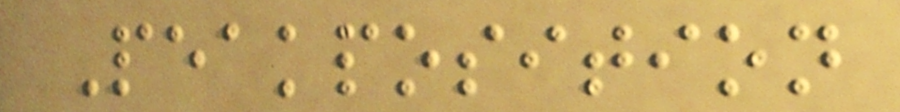Peakposition
